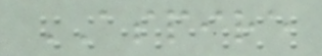ASPIRE
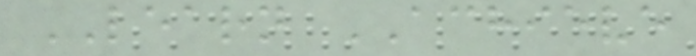LEARN ACHIEVE
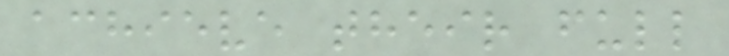achieve their full
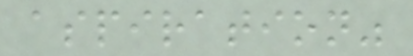aspiration"
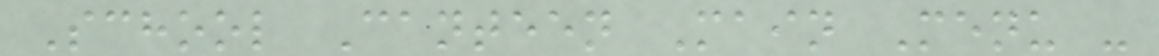School Canteen Main Menu -
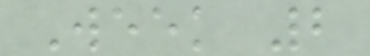Week 2
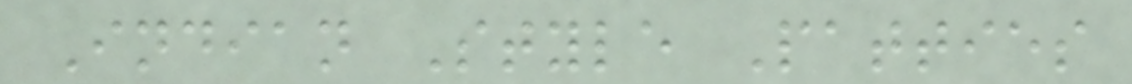Indian Style Patties
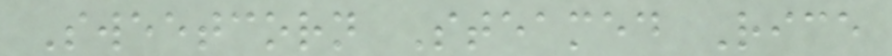Sweetcorn Steamed Rice
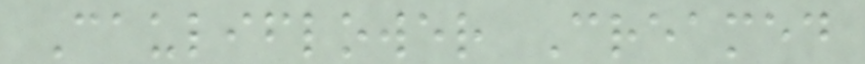Cauliflower Creamed
